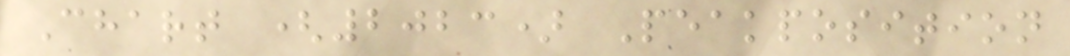Chart (2023) Peakposition
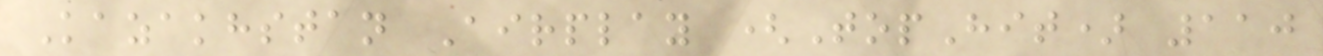Kazakhstan Airplay (TopHit) 110
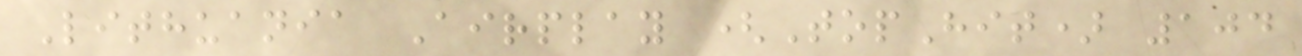Lithuania Airplay (TopHit) 104
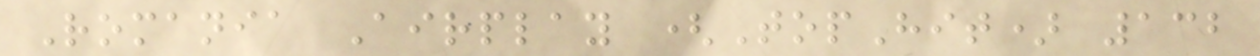Romania Airplay (TopHit) 132
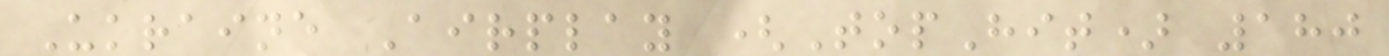Ukraine Airplay (TopHit) 180
